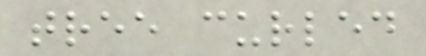tree curled
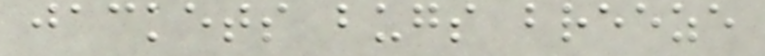jackets bugs breeze
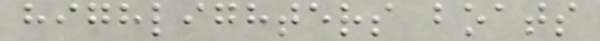highlighters boats
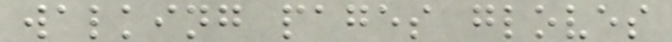walking pages gloves
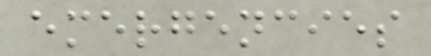emergencies
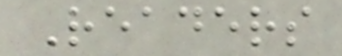Readers
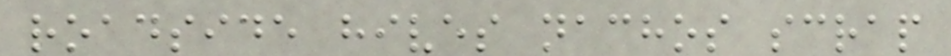roadside hives nachos scrap
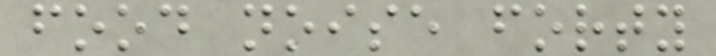food noise forty
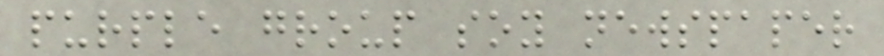purple group soy newspaper
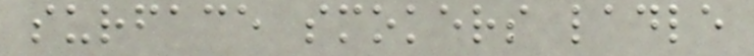surface smokers ladle
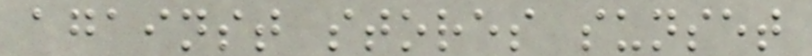against stores sunset
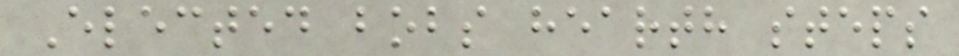Elected bobs hearth steps
